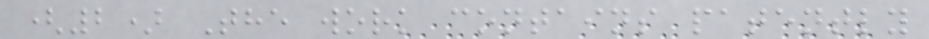(2) The work contains patently
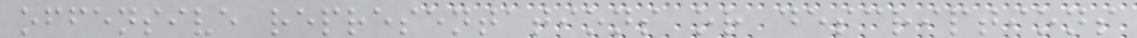offensive representations or descriptions
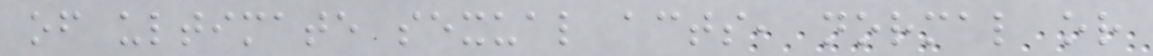of ultimate sexual acts, normal or
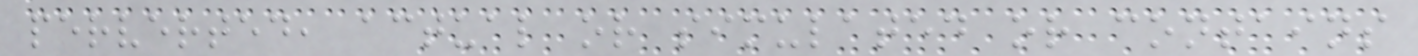perverted, actual or simulated or contains
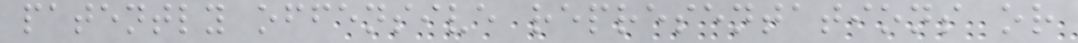patently offensive representations or
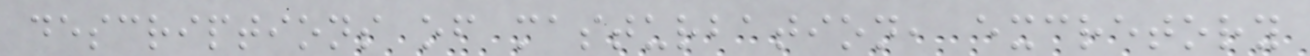descriptions of masturbation, excretory
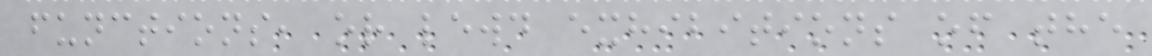functions, or lewd exhibitions of the
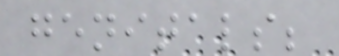genitals;
